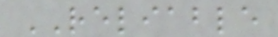RELIABLE
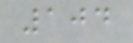104
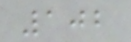102
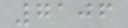7106
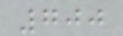700
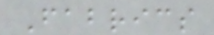Fabrics
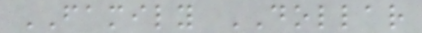FAMILY DOLLAR
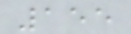155
